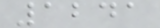1241
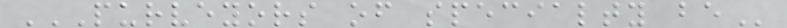PURVEYORS OF SPECIALTY BE
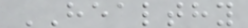HEALTHY
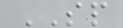SP
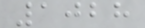1028
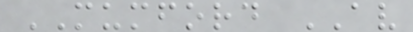MUMFORD AV
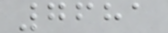7681
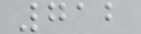712
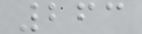263
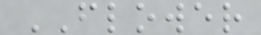FLOWER
